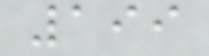199
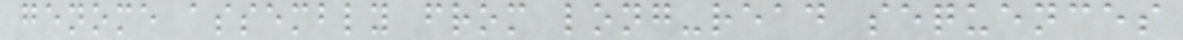genome assembly from long-read sequences
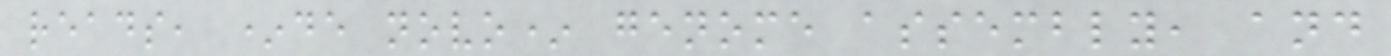reads, *de novo* genome assembly, and
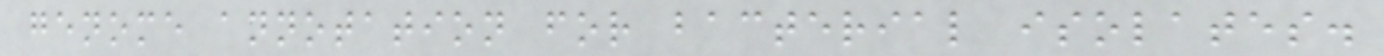genome annotation for bacterial isolates.
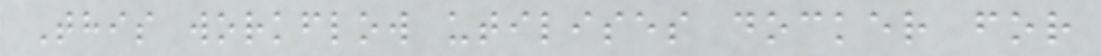This workflow utilises docker for
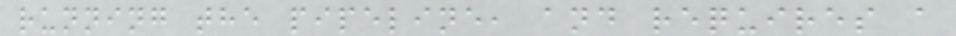running the pipeline, and requires a
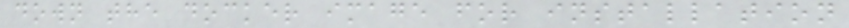down the docker image for installation
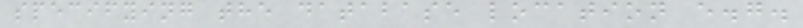specifying the database location e.g.
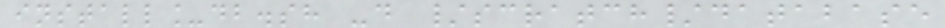install_db.sh -d /scratch/database
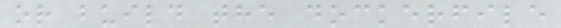or build the dockerfile
